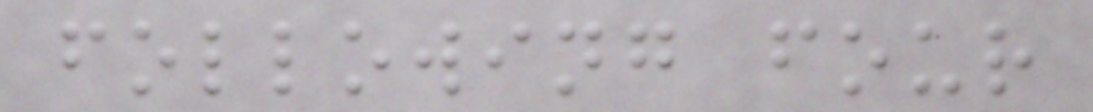following four
